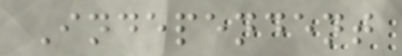Independent
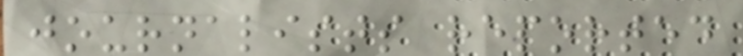journalists reported
